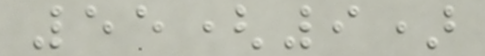55(9)
